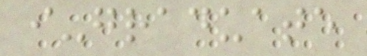i-graduate
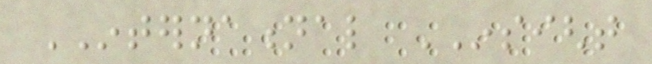INTERNATIONAL INSIGHT
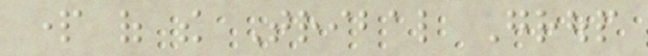part of the Tribal Group
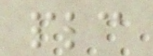plc
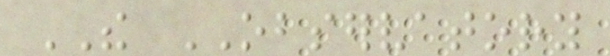THE OBSERVATORY
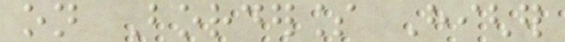on Borderless Higher
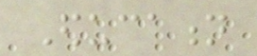Education
